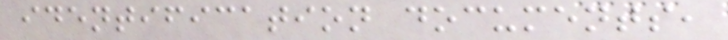identification documents,
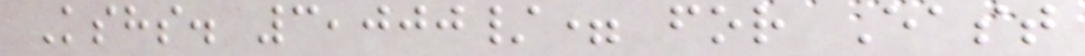Kshs. 3,000/= for East
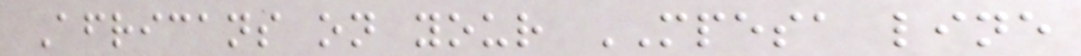Africans on your MPESA line
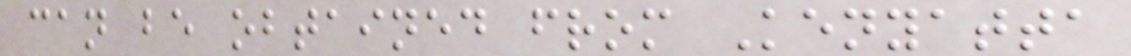can be obtained from Kenyatta
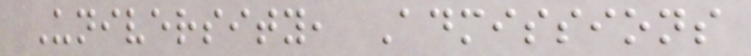University, Admissions
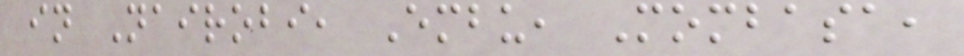in Nairobi, Embu, Mombasa,
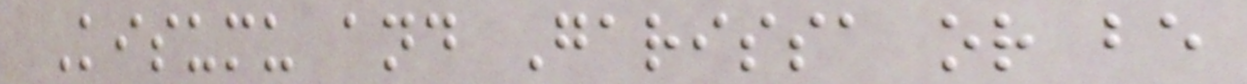Kisumu and Garissa or be
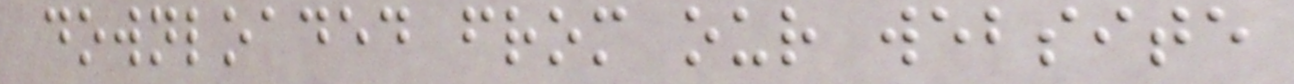downloaded from our website
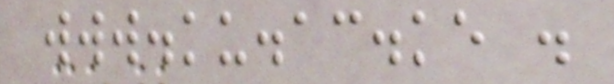www.ku.ac.ke .
